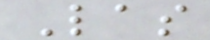Las
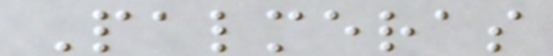Palmeras
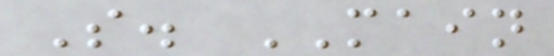S. MAIN
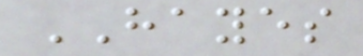HAYES
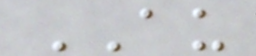AU
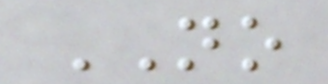NO
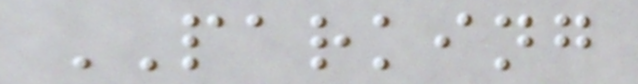PARKING
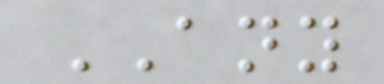ANY
